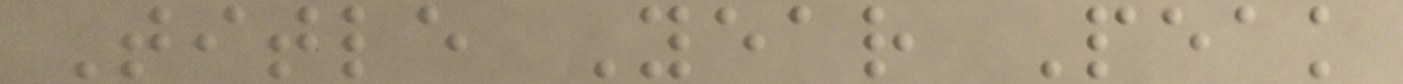Title Year Peak
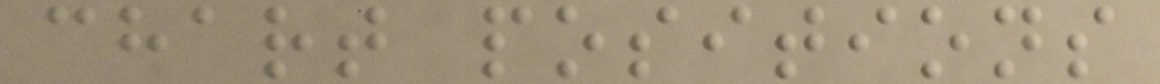chart positions
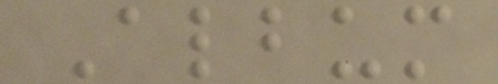Album
